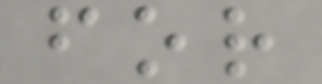for
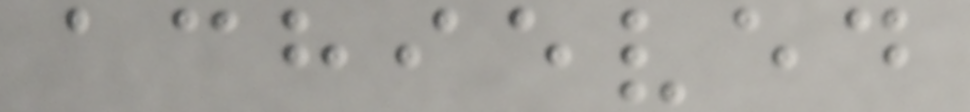achieved
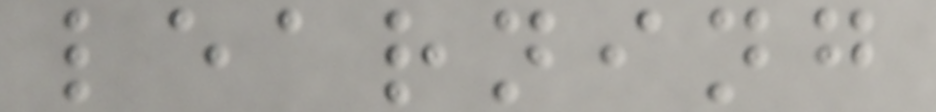learning
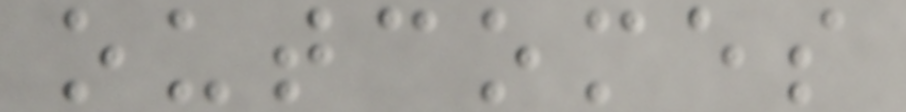outcomes
